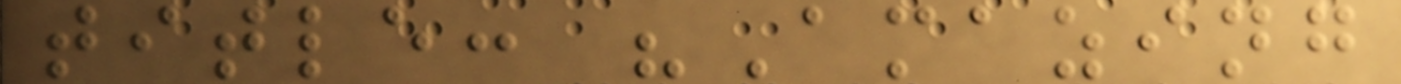title: "Amazing
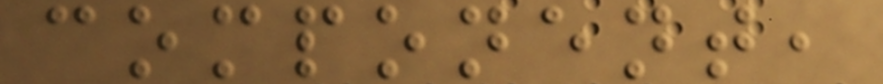component,
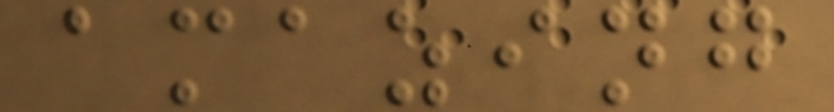amazing
